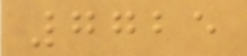7725
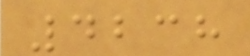4238
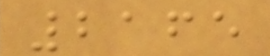2165
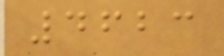4623
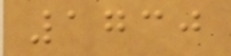1730
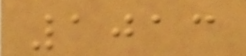1013
